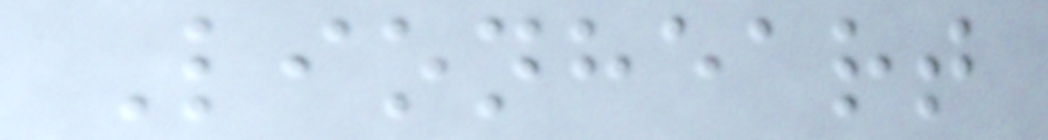Lionheart
